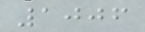1006
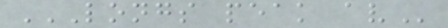LONGS PEAK AV
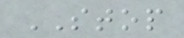STOP
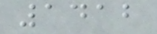1412
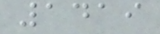1419
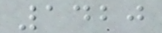1420
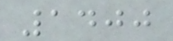1400
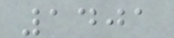1401
